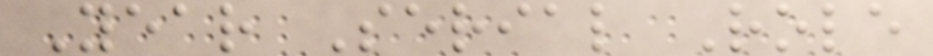Year Serial Role
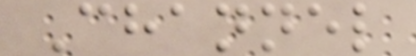Channel
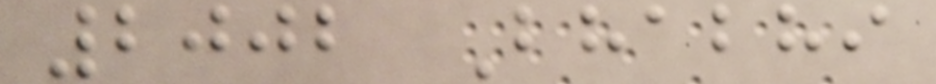2002 Bhabhi
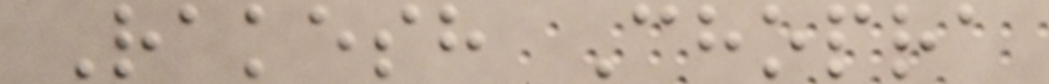Rakesh Chopra
